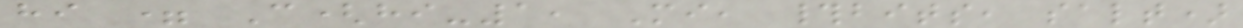hi = C(hi-1, Mi, #bits, salt)
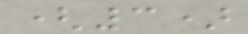(3)
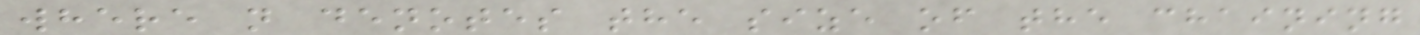where n denotes the size of the chaining
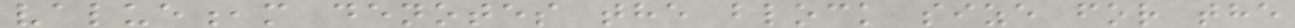value,m denotes the block size for the
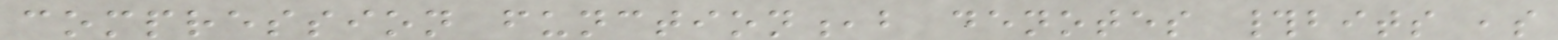compression function,b denotes #bits ,s
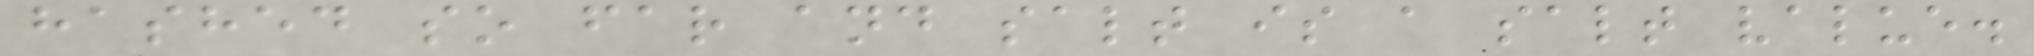hashed so far and salt is a salt value.
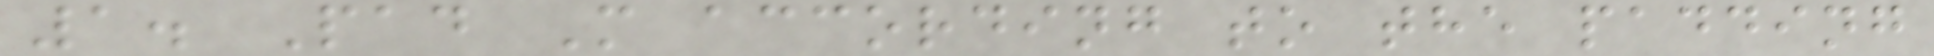1. Pad M according to the padding
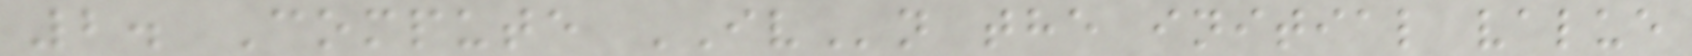2. Compute IVn the initial value
